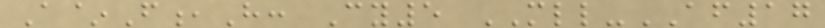A~F,H: Cy5 MLL-AF17
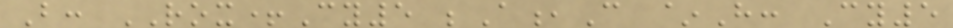B: ROX+Cy5 ;A,C ~H: Cy5
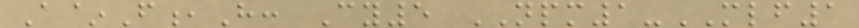A~F,H: Cy5 NPM1-MLF1
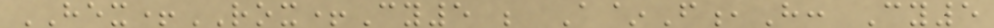HEX+ROX+Cy5 ; A~F,H: Cy5
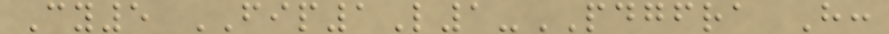Cy5 FIP1L1-PDGFRA H:
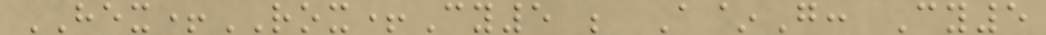HEX+ROX+Cy5 ; A~G: Cy5
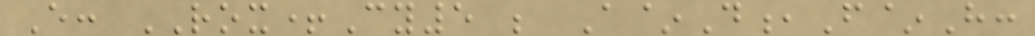E: ROX+Cy5 ; A~D,F~H:
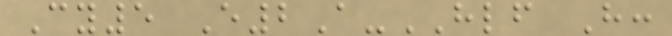Cy5 E2A-HLF H:
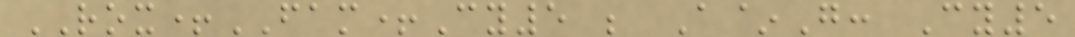ROX+FAM+Cy5 ; A~G: Cy5
